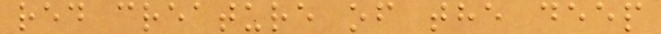red creature of the deep
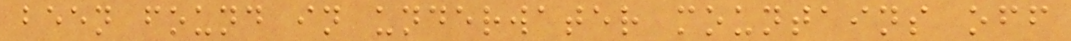been found in underwater mountains off
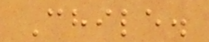Chile.
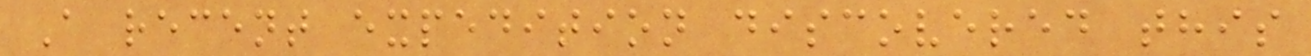A recent expedition discovered this
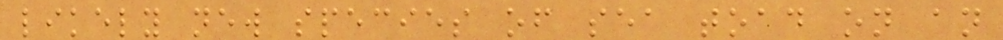likely new species of sea toad on an
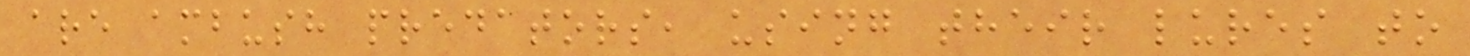are ambush predators, using their lures to
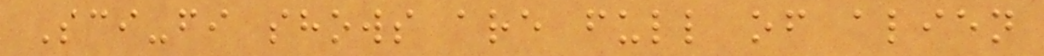Sci-fi shows are full of alien
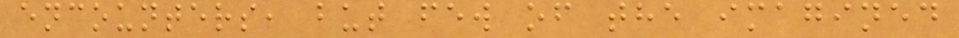encounters, but few of the imagined
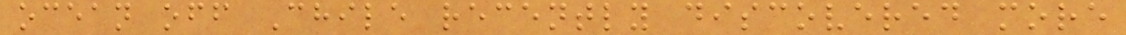ocean off Chile recently discovered more
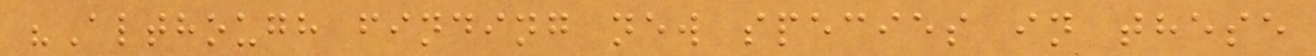"Although finding new species in these
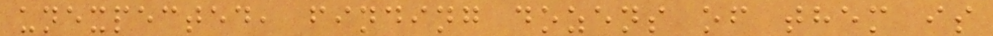unexpected, finding dozens of them is
